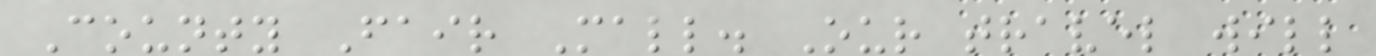County Fair Mall. Our travel will
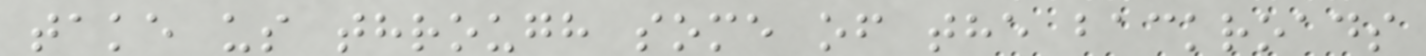take us through some of the backroads
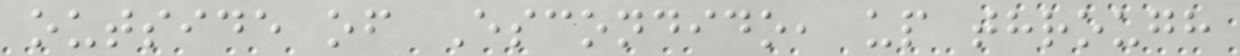outside of Escondido, up through
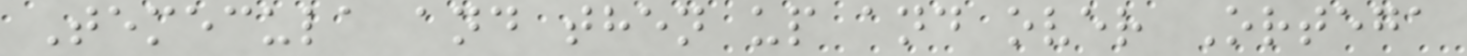Temecula and then up and over Ortega
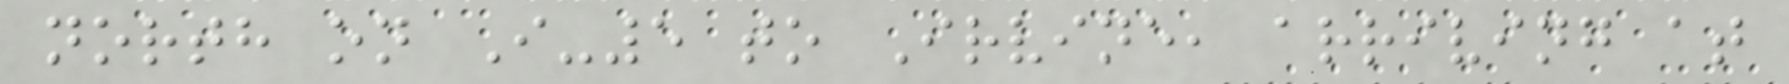north on I-5 to Irvine, arriving at
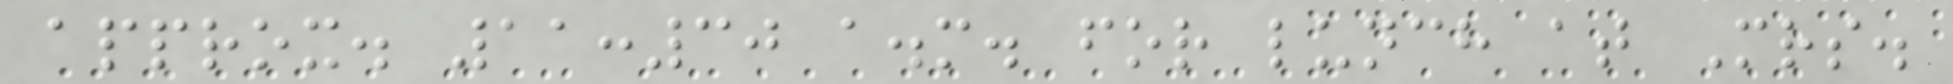approx. 11:30 a.m. for lunch at Mrs.
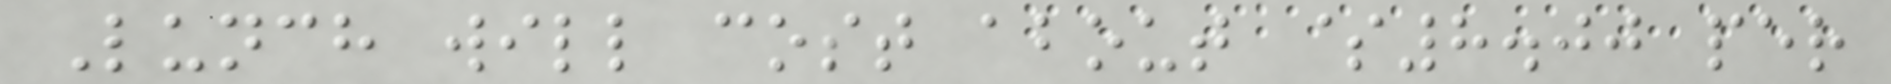Lunch will cost about $8.00 per
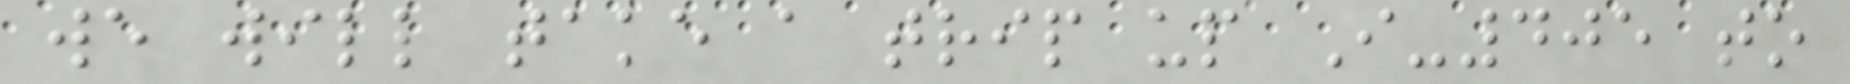we will take a trip up I-405 to
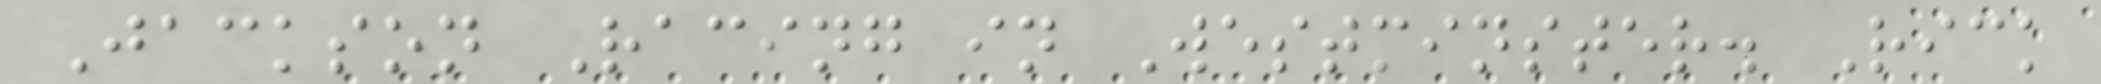Jackson Racing in Westminster. Rick
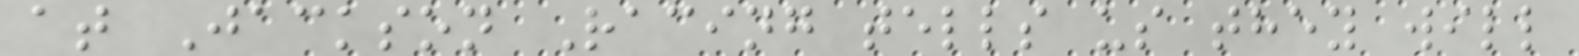at Jackson Racing tells us they will
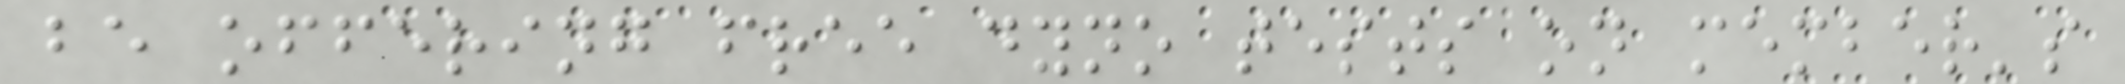be offering free dyno tests on member's
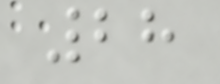28
